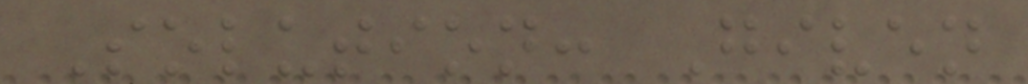Solution: Given
